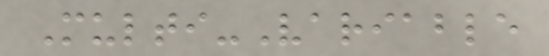Multi-Variable
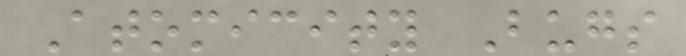Atomicity Bugs
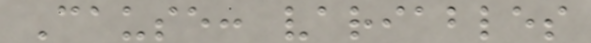Cause: variables
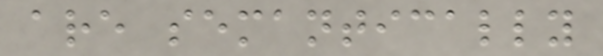are semantically
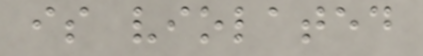is violated
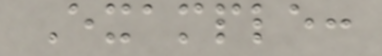Example:
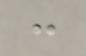:
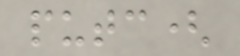putc(
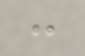:
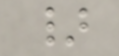}
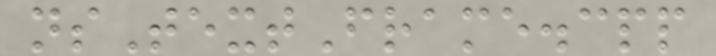nsTextFrame.cpp
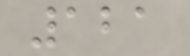121
